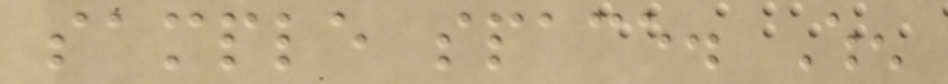sample space. When
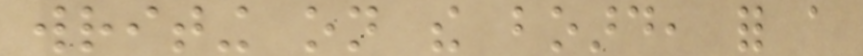writing on the board, for a
